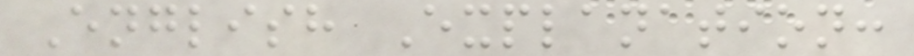English Explanation:
